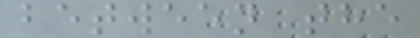between the
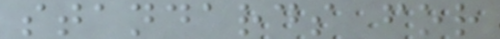standards for
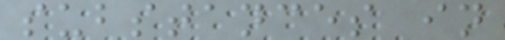substances in
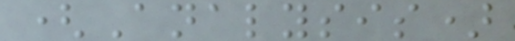(Analysis)
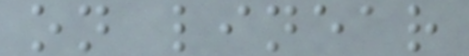on linear
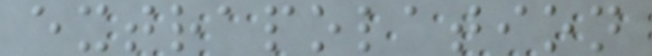extrapolation
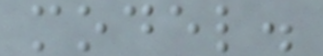model.
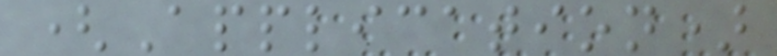(Application)
